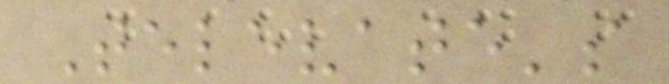Televate's
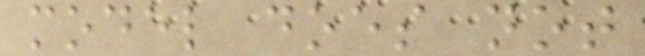model does not
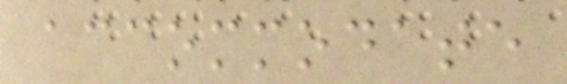accommodate
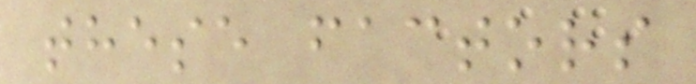these factors
